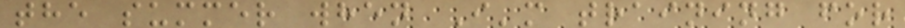the summer when I'm training for
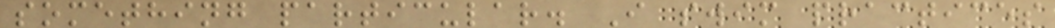something particular. I swim practices
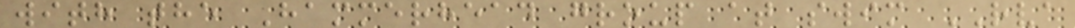with the Hammerhead group at swim RVA
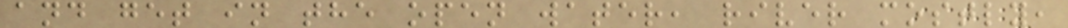and get in the open water, river mostly,
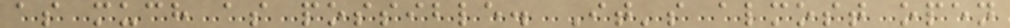as much as possible. It's almost open
